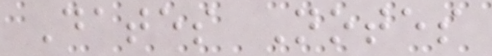Dates Notes
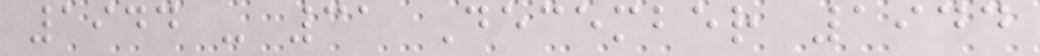1944 - 31 December 1944
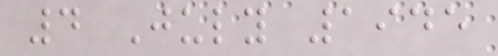4 July 1945
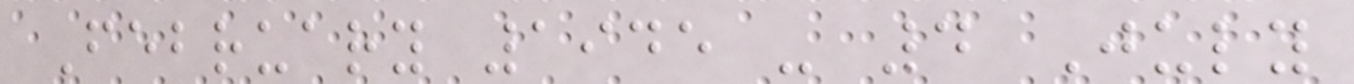February 1945 - 4 July
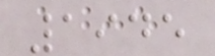1945
